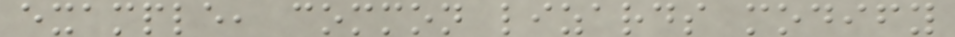example, common lizards modify
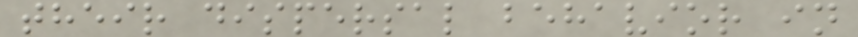their dispersal behavior in
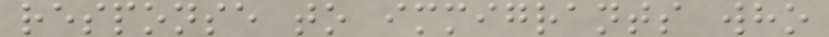response to immigrants who
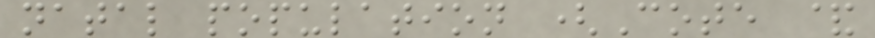natal population (Cote &
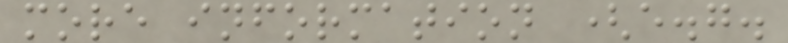more information (e.g.
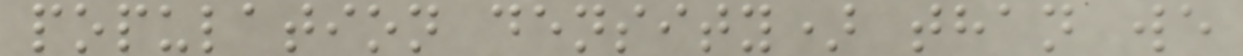population density) than we
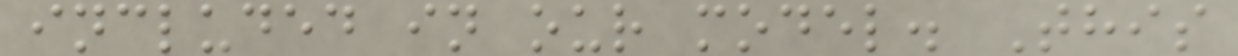included in our model. This
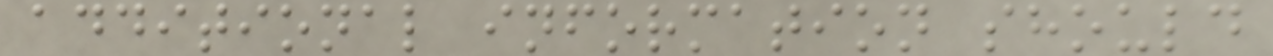additional information should
